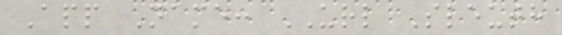App Name: URL Sleuth
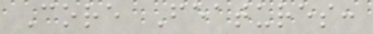Core Features:
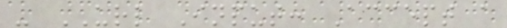- URL Input: Accept a
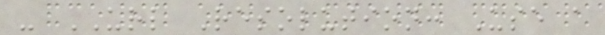- URL Resolution: Use a
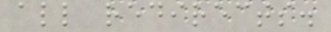all redirects.
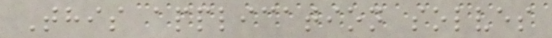This application solves
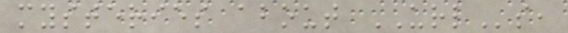mysteries about URLs,
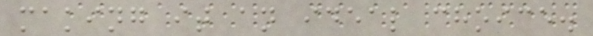making it an ideal choice.
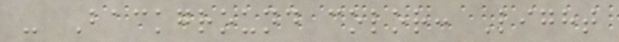- Background color: Light
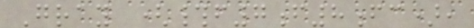Gray (#f7f8fc),
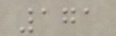171
